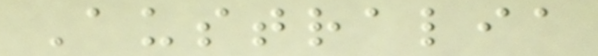Australia
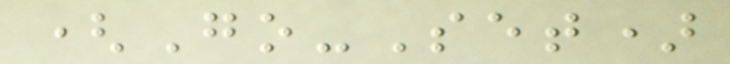(Go-Set)
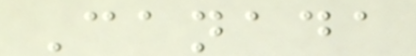Canada
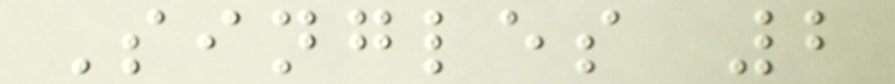Singles 2
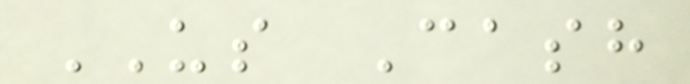US Cash
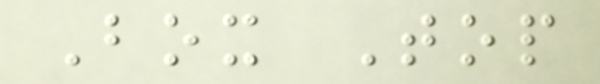Box Top
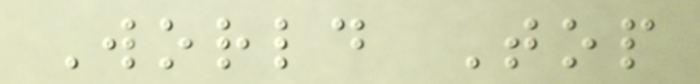World Top
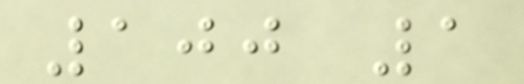100 1
